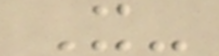X-
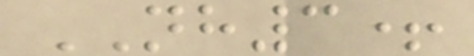NH3+
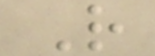R
